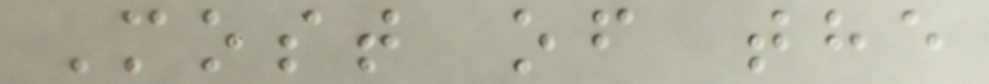Most of the
